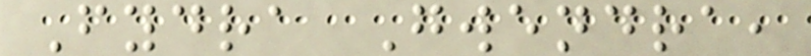Fydra Gwendra,
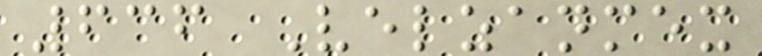636 Velzanmex
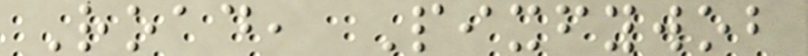Road, Pixfywob
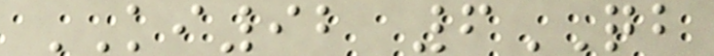KI92 6QB
